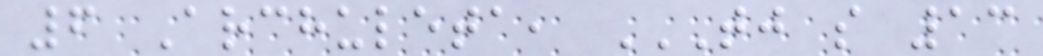6 Archuleta, TJ S 13
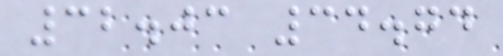32.03 34.74
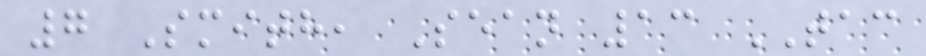7 Smith, Sean 13 TAC
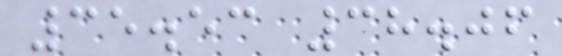35.53 38.06
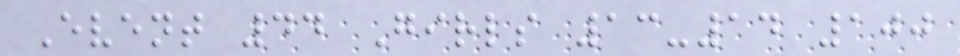Event 44 Girls 13-14 100
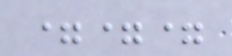===
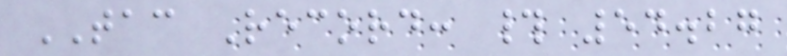TAC Record: # 54.27
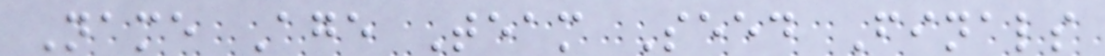Name Age Team Seed Finals
